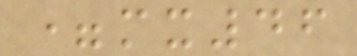=mx46
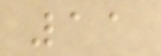11
